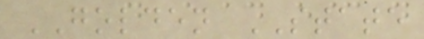GOLDEN STATE
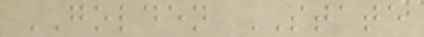GOLDEN STATE
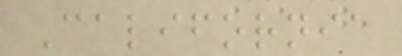California
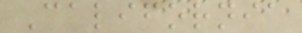California
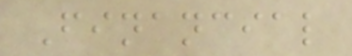Financial
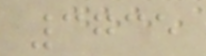3735
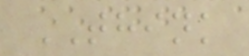THINK
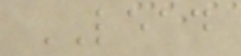LEAD
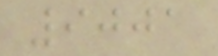9001
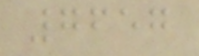7657
